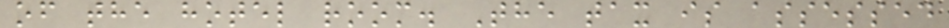of the hotel room. The tax is assessed
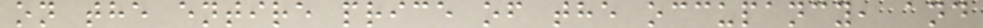on the entire price of the occupancy, and
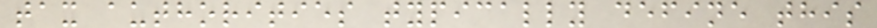tax authorities typically define this
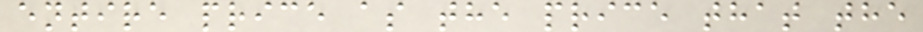entire price as the price that the
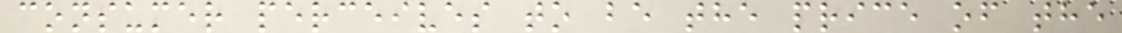consumer perceives to be the price of the
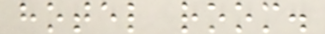hotel room.
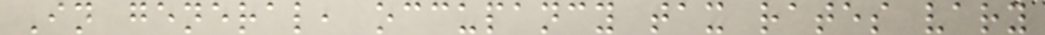In general, occupancy tax rates vary
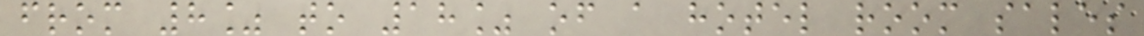from 8% to 18% of a hotel room sales
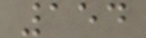154
